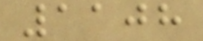1108
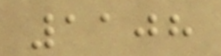1108
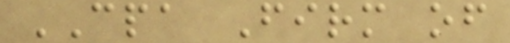CPA Firm of
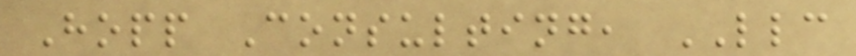Hopp Consulting, LLC
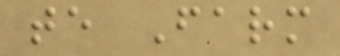te Farm
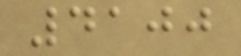4100
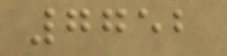7752
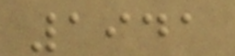1941
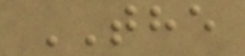THE
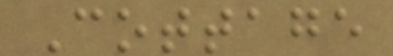Cottage
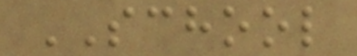SCHOOL
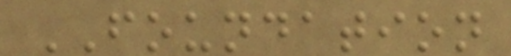FOUNDATION
